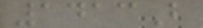1413B
